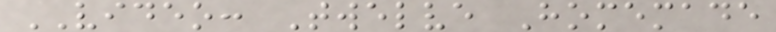VIDEO: Twelve Homemade
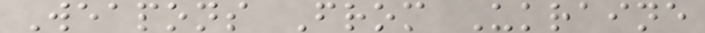Weapons From Ukraine
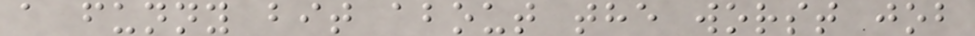a funny bit about the worst job
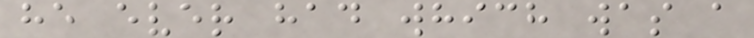he ever had which was a
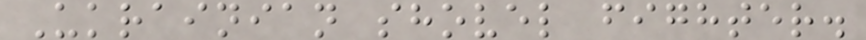Ukrainian shovel fighter.
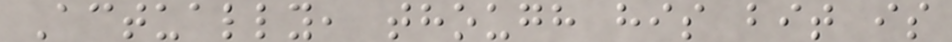Actually, though his bit is
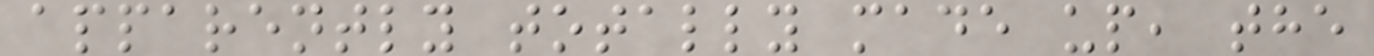apparently totally made up, the
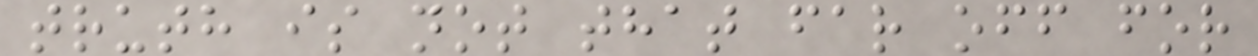truth is not that far off for
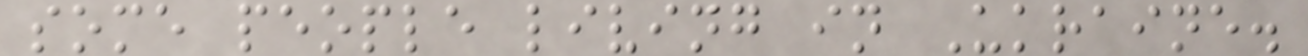some people living in Ukraine.
